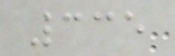335
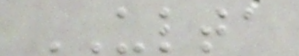ULTA
